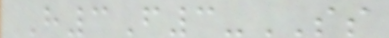H3F3-SS
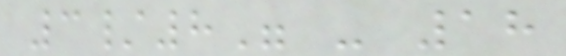3/8" - 18
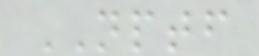NPTF
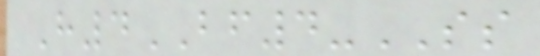H4BF4-SS
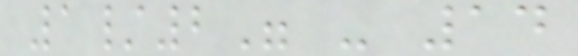1/2" - 14
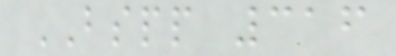BSPP 316
